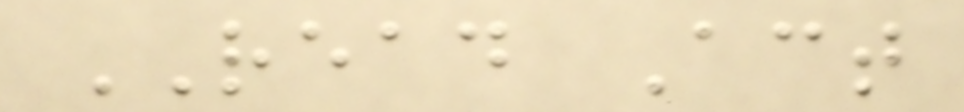READ Act
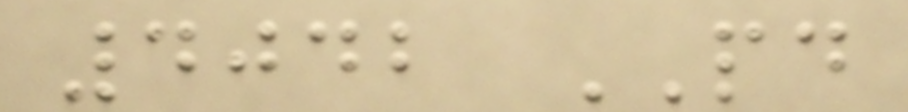4042 PD
